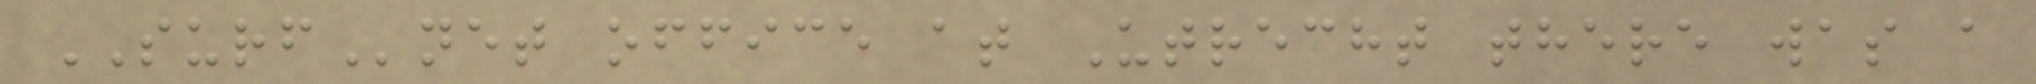SURFnet office at Utrecht there was a
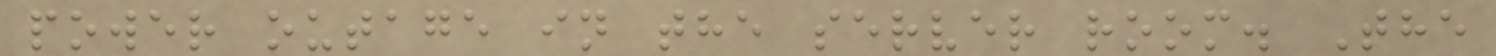power outage in the server room. The
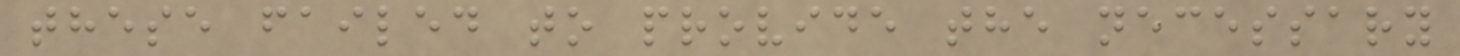these failed to provide the necessary
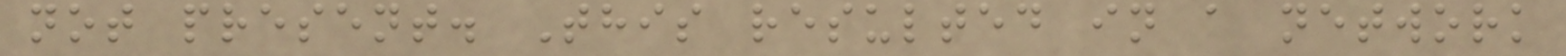not present. This resulted in a network
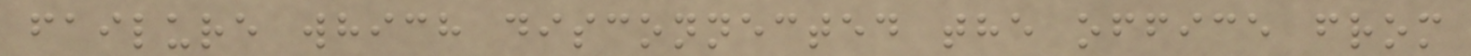failure which disconnected the office from
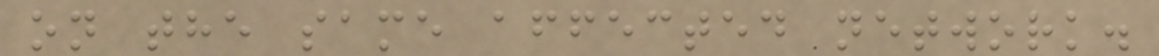on the same affected network.
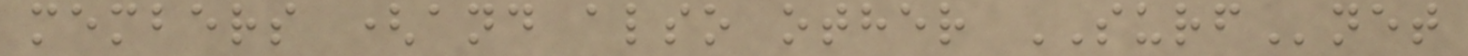members (and also other SURFnet
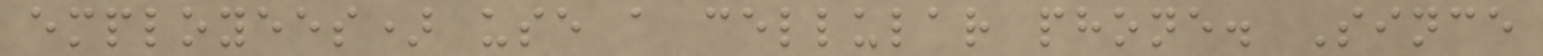employees) use a cellular phone. Since
